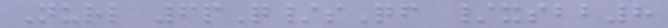Nurl 6pQ/sQf /xsbb8
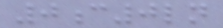0c0ln
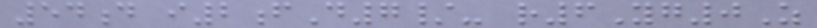54d i2fD7/- r6Yg0Z
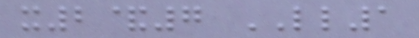x2&7 LL1
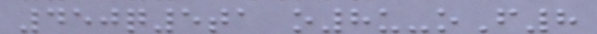450q5ta o8u-oF8
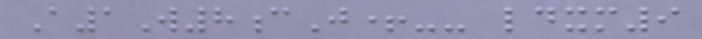A1W8cJ+-- ldxm9
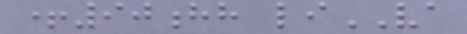+90hh liVA
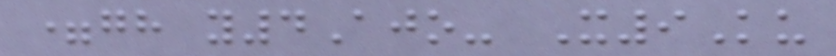=gh y4Ajo- X9Ku
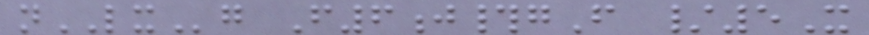nLXg F6j#gF /5X
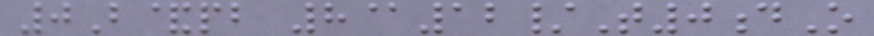0B&pb 8@12/T0dO
